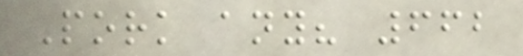Pork any? 662
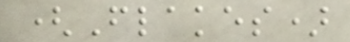(Flakes)
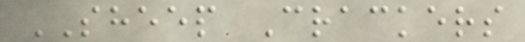SHEEP Crackers
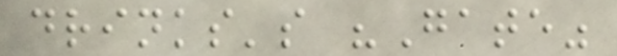drinks's "Gate"
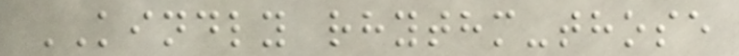KINDLY rhythm-those
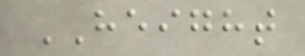HEIGHT
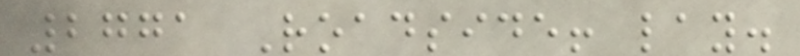2771 Roadside! lay.
